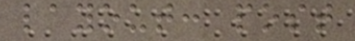layout: post
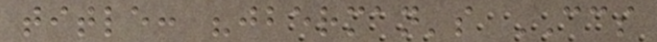title: "jberman's CCS
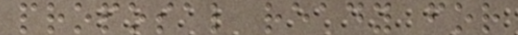proposal ready for
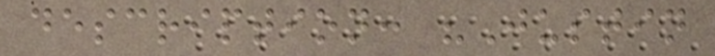description: "Justin
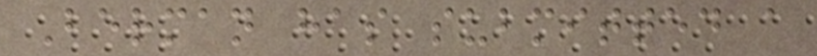Berman has submitted a
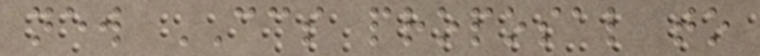new CCS proposal to
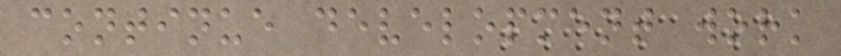continue development work
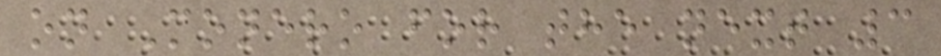on Monero for the next 3
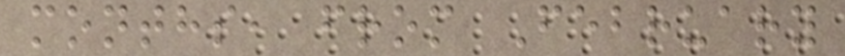months, from February
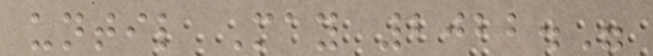until May 2022."
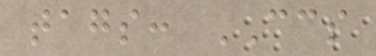tags: CCS
